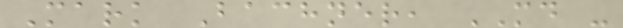Mark Bachner, MD -
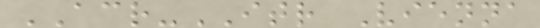ACR-ITR Vienna
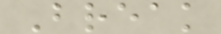Break
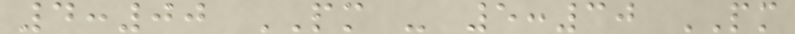4:00 PM - 5:30 PM
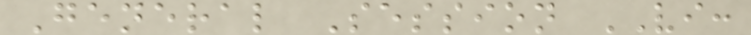General Session VI:
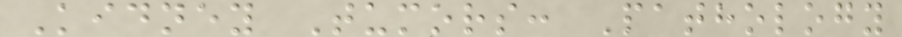Kidney Tumors: Pathology
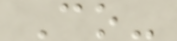Co-
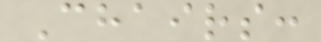Chairs:
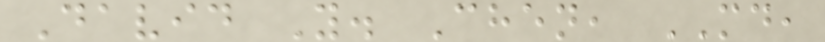David Y. Chen, MD,
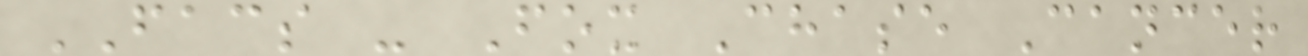FACS - Fox Chase Cancer
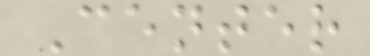Center
